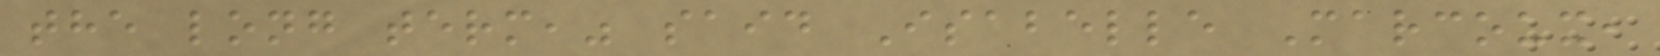the long term," said Isabelle Marcoux,
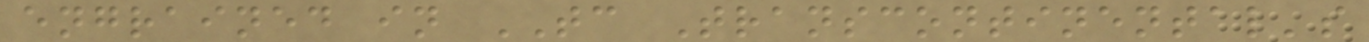engrained in TC Transcontinental's
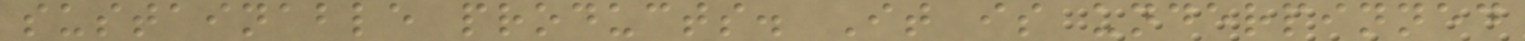sustainable products. It is underpinned
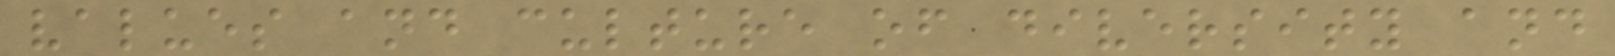values and culture of diversity and
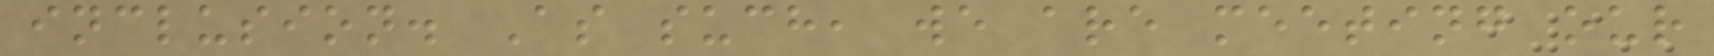inclusion. As such, we are meeting our
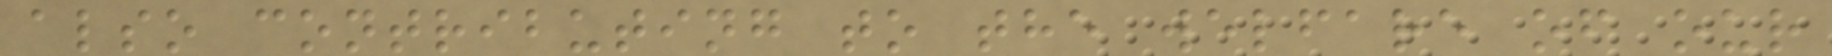also contributing to the welfare of our
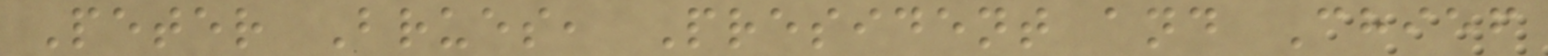Peter Brues, President and Chief
